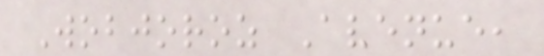Wobjoroz Avenue,
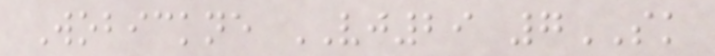Wobickne VJ29 7SK
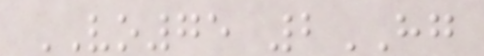VO75 2HG
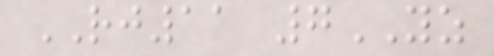RJ11 7YZ
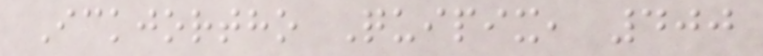Ickjortho Quipix, 400
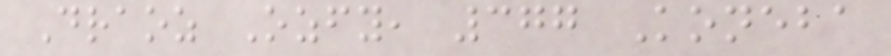Draoz Ozfy, 377 Koneba
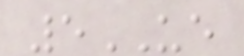5UE
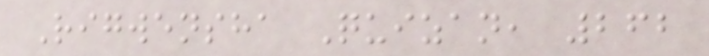Rigwensha Quizan, 262
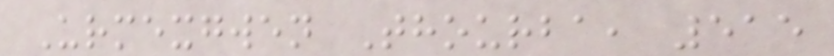Urmexgwen Thourba, 515
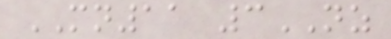MN11 3NZ
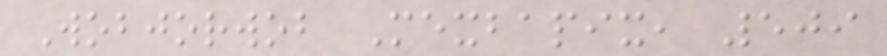Wobjorwob Mexbapix, 509
